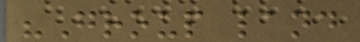"Group land
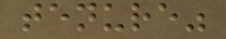tenure"
